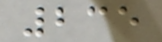235
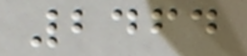2464
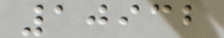10932
